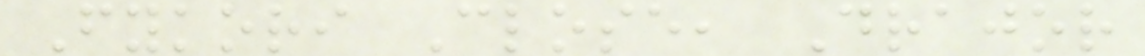Fykori Close, Drajor
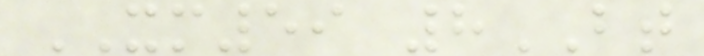XM59 8BT
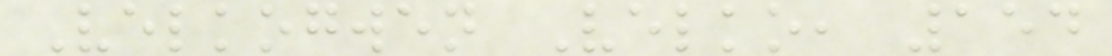Velkogwen Velko, 154
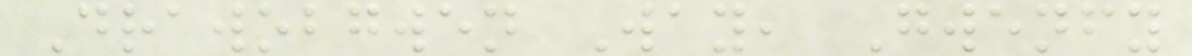Drawobgwen Way, Gwenfy
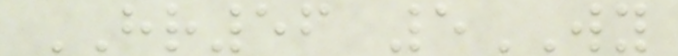HR56 5WY
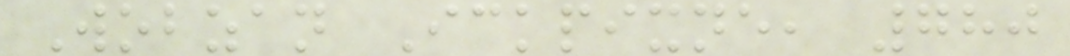Wobzan Ickpixne, 780
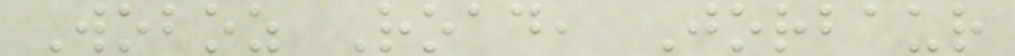Woboz Road, Jorbaur
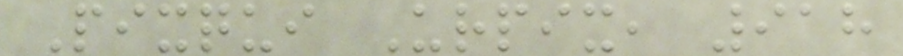Pixqui Urpix, 918
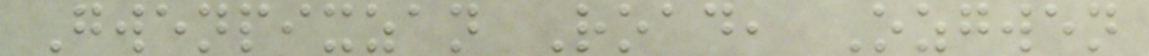Gwenpixzan Road, Ozgwen
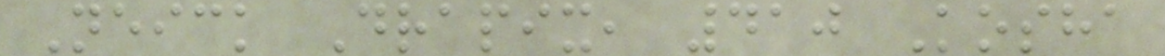Neick Drapix, 410 Kosha
